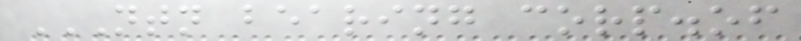NTN BEARING CORP.OF
